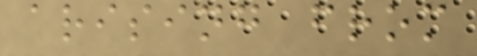arising from
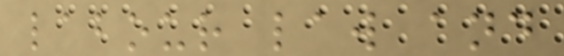labour law and
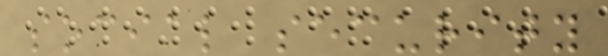social security
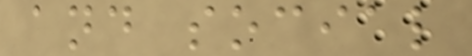and social
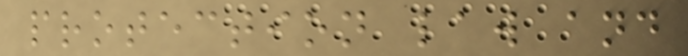protection law and
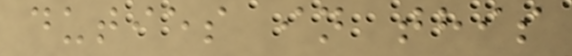duties in this
